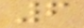6
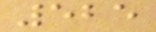525
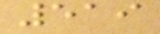519
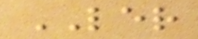LER
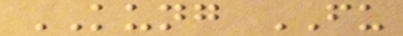KUNG FU
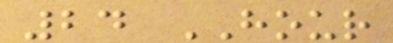24 HOUR
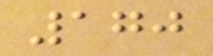170
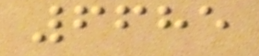6685
